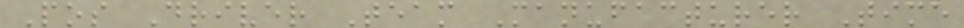Pos Driver Team Manufacturer Time
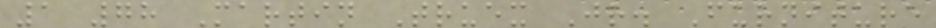1 78 Martin Truex Jr. Furniture
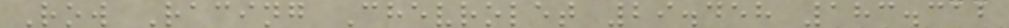Row Racing Chevrolet 29.458 183.312
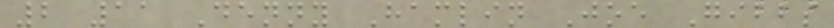2 11 Denny Hamlin Joe Gibbs
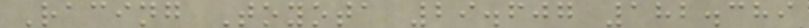Racing Toyota 29.607 182.389
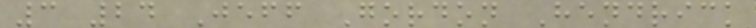3 24 Jeff Gordon Hendrick
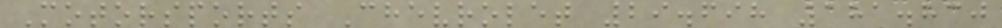Motorsports Chevrolet 29.698 181.830
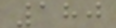180
